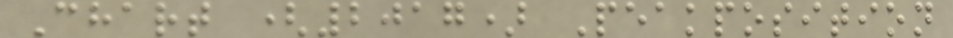Chart (2017) Peakposition
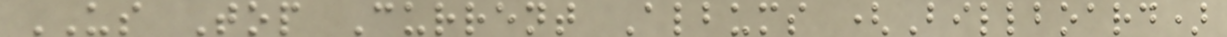US Top Current Albums (Billboard)
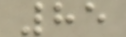85
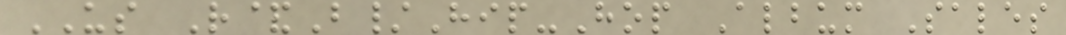US R&B/Hip-Hop Album Sales
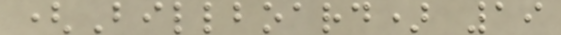(Billboard) 19
